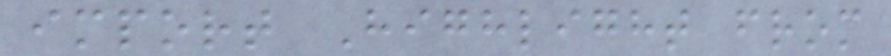import Highlight from
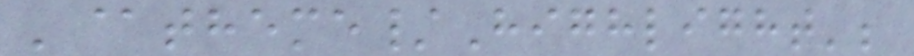'@theme/Highlight';
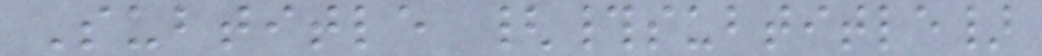Subtitle {#subtitle}
